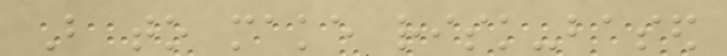But to make risk-based
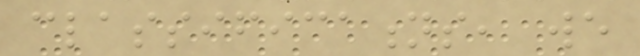classifications, we
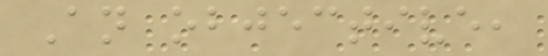An objective,
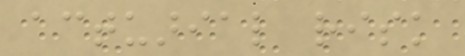actuarial risk
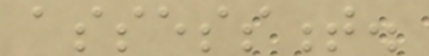assessment.
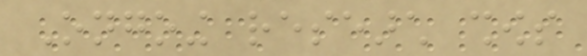Ongoing research shows
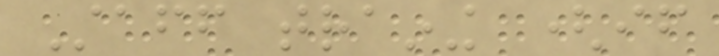Staff training (if
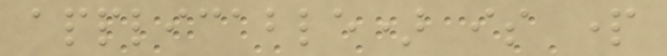applicable) is part
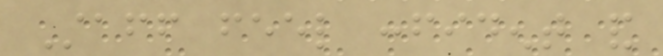Staff feel confident and
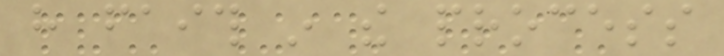have faith in the process
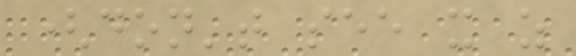(don't see it as
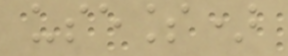useless)
